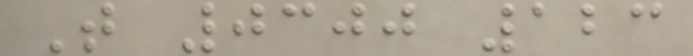T 0300 123
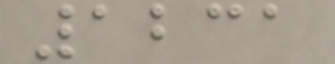1231
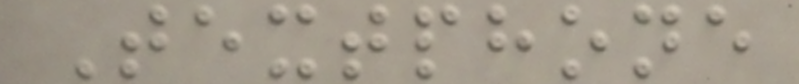Textphone
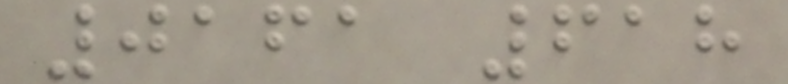0161 618
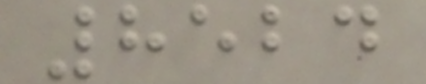8524
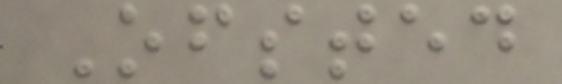Ofsted
